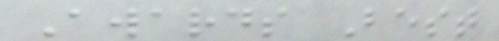Awards Best
